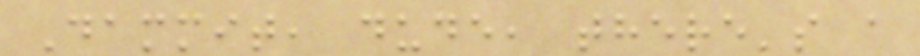Dammit, dude, there's a
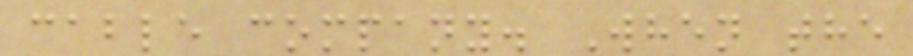cable company. When the
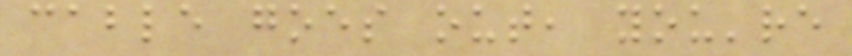cable goes out, you're
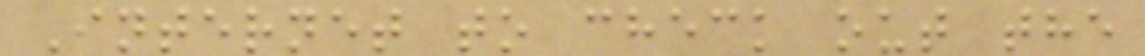Internet to check out the
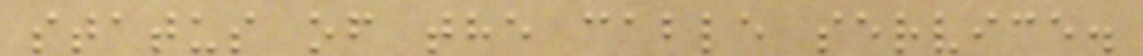status of the cable service.
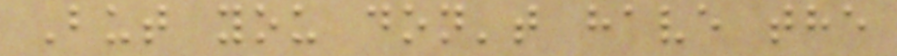But you don't have the
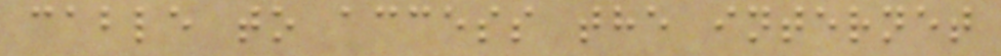cable to access the internet
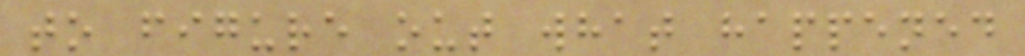to figure out what happened
